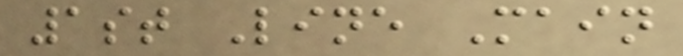1st Line Main
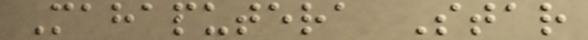Mahaputera Star
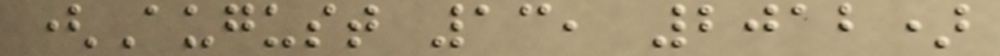(August 13, 2012)
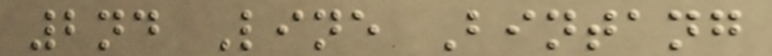2nd Line Bintang
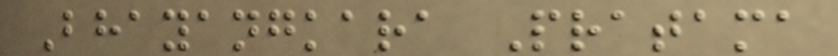Bhayangkara Pratama
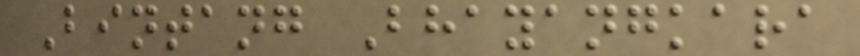Bintang Bhayangkara
